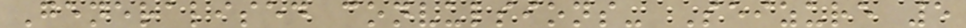Generalised convulsions- Seizure 5
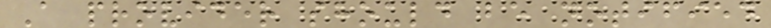A provider should be notified
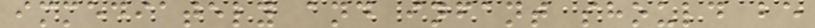immediately and infant should be
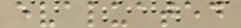evaluated
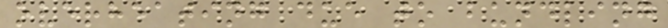overheating due to bundling
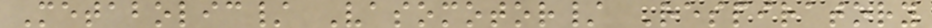Metabolic/ Vasomotor/ Respiratory
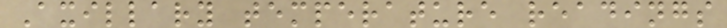Axillary temperature readings
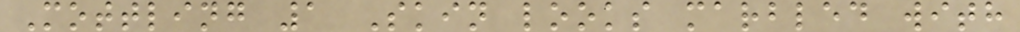Mottling 1 Skin looks marbled with
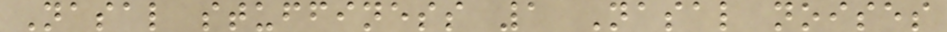Nasal stuffiness 1 Nasal noises
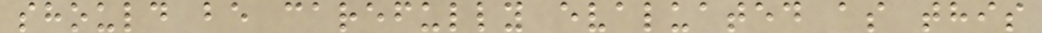should be carefully evaluated as this
